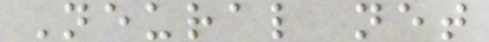Neural net
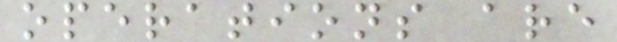operations are
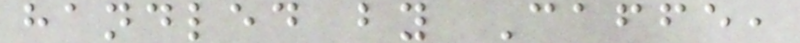handled by Caffe,
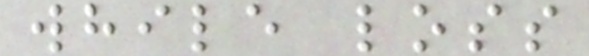while loss
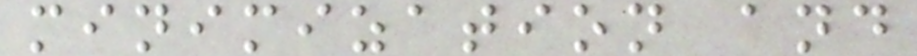minimization and
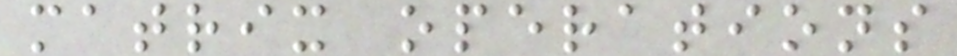matrix operations
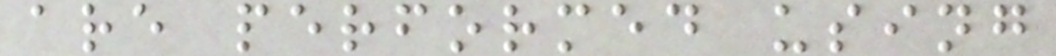are performed using
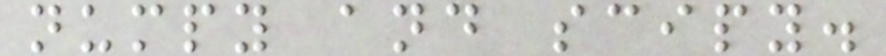numpy and scipy.
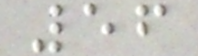56
